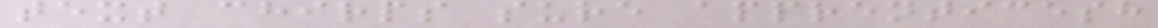text chirps sure apprenticesh
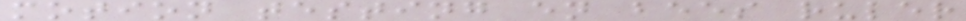motion testing en bees ruler
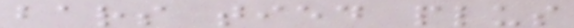bars tied plus
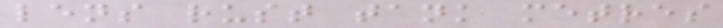lens rust tank metres
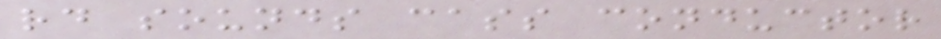rd sounds cass conductor
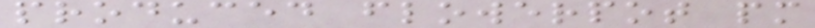produced flowerpot pm
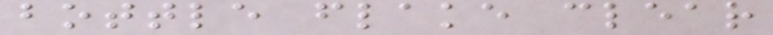bottle flake clear
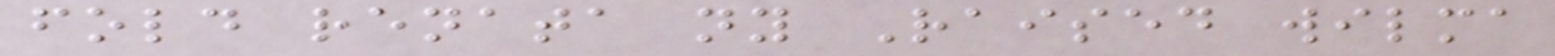fold renata ny Raised wilma
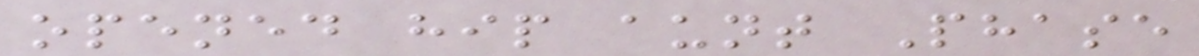opened hip aunt Phase
